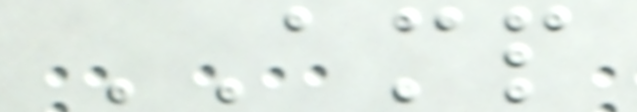AMP
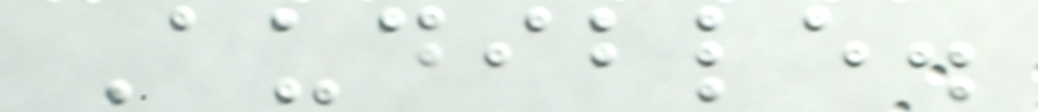Audible.
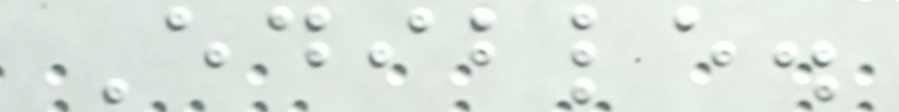Edible.
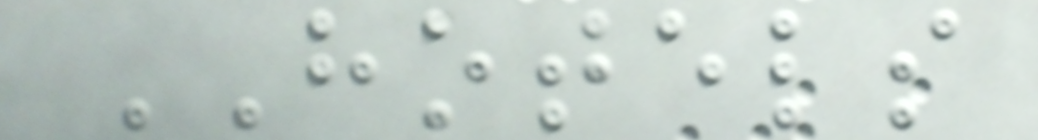HOTELS
